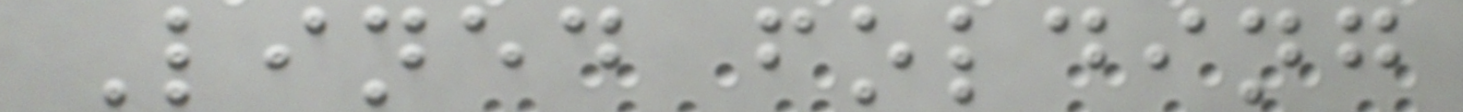Lined folding
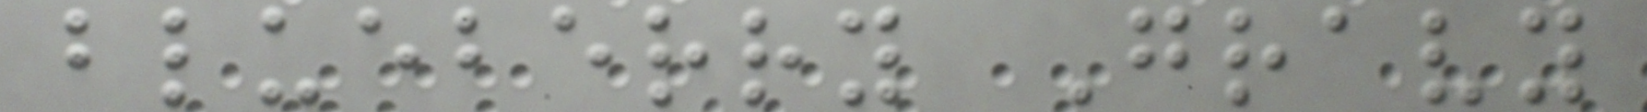blueberry Gravy
